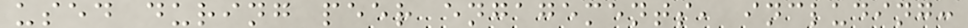used during peer engagements, including:
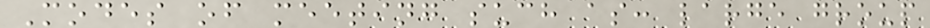Modes of meeting such as: large group
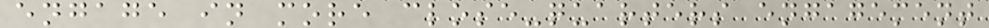engage in more close-quarters engagement
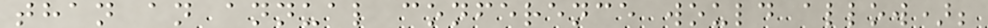than an annual conference would allow);
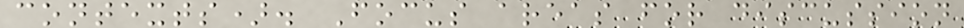contexts). Focus areas for discussion
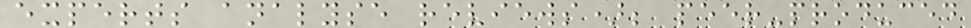experts analyse reviews); peer-produced
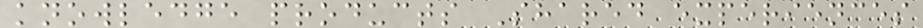knowledge products Shared experiences
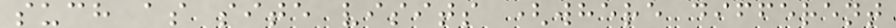such as site visits (where different
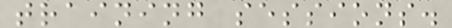training sessions.
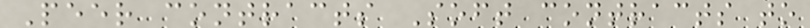Peer contracts Soft contracts to
